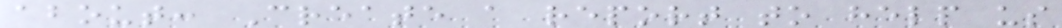about: Create a report to help us
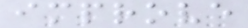improve
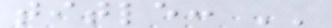title: ''
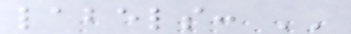labels: ''
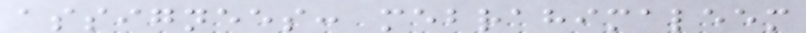assignees: mebrahimaleem
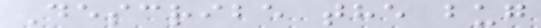Describe the bug
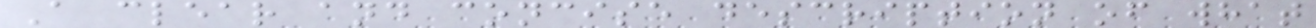A clear and concise description of what
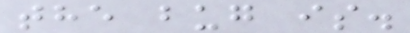the bug is.
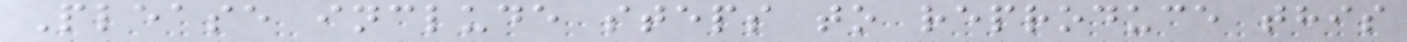Please include steps to reproduce this
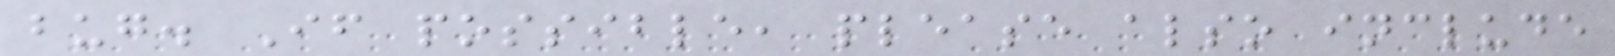bug. If possible, please also include
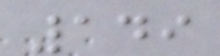149
